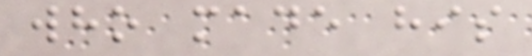who made his
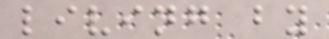living by
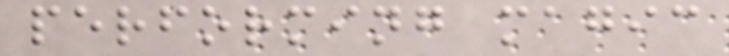performing magic
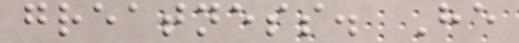greatness. He
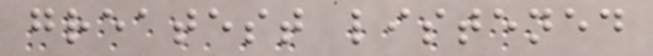greatest listened
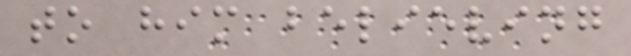to him believing
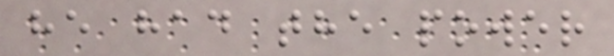he had the power
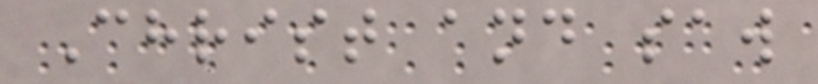Christ and saw
